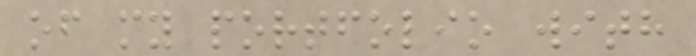of my portfolio with
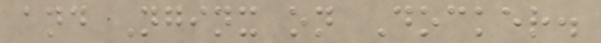and Nginx on Docker.
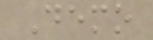Demo
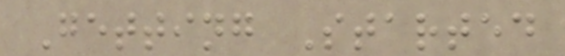Getting Started
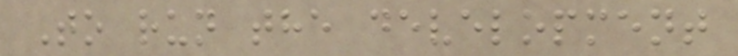To run the development
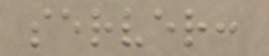server:
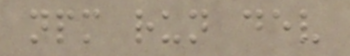npm run dev
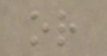or
